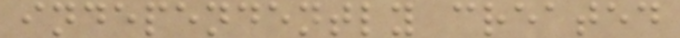independently created
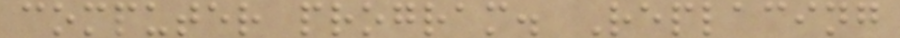computer program. Replacing
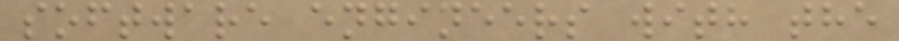software engineers with the
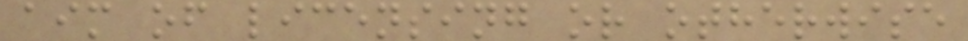aim of licensing or otherwise
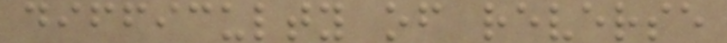difficulty of reverse
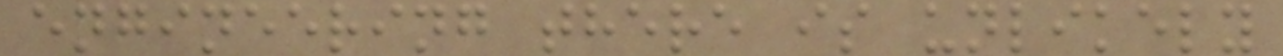engineering there is unlikely
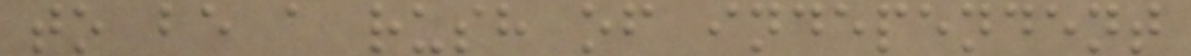to be a rush of independent
